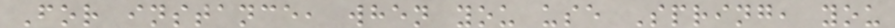For instance, when you use Spring, you
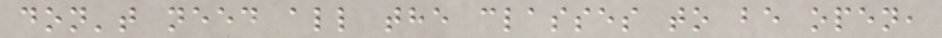don't need all the classes to be open,
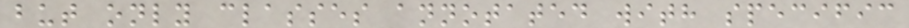but only classes annotated with specific
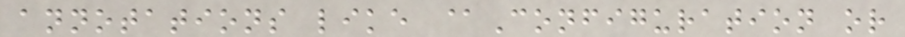annotations like @Configuration or
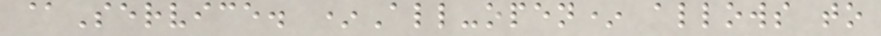@Service. *All-open* allows to
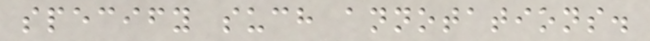specify such annotations.
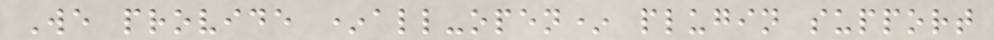We provide *all-open* plugin support
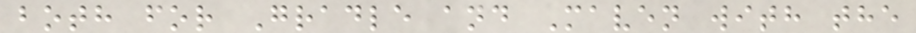both for Gradle and Maven with the
